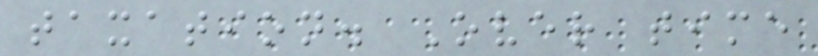taxation. Over time
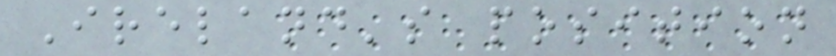Ireland's position
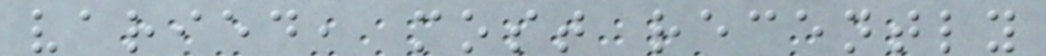varied, most recently
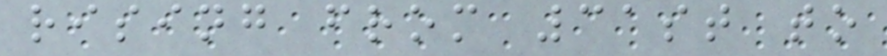rising from 31st to
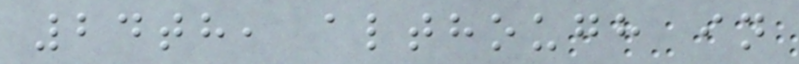24th, although in
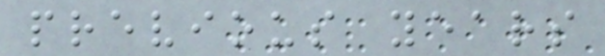previous years
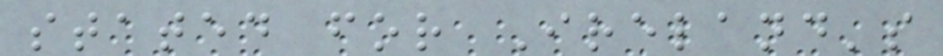stated for Ireland's
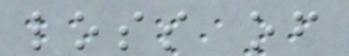loss of
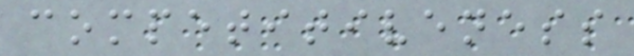competitiveness
